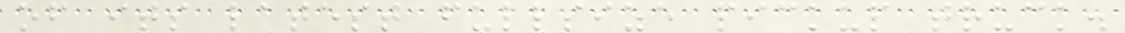of its latest fullsize pickup truck.
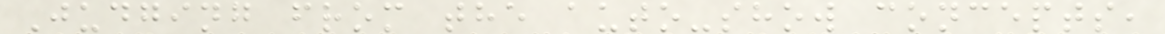Judging from the auto-show concepts,
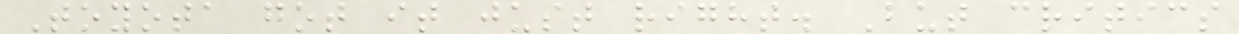Toyota got it just right. But critics
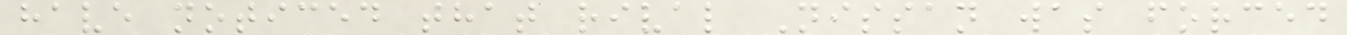have noticed that rival Nissan was forced
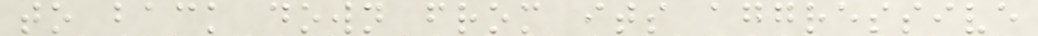to back down from its aggressive
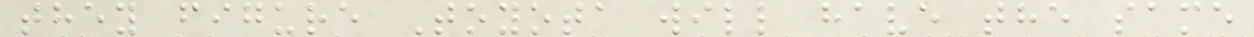they figure Toyota will have the same
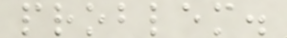problem.
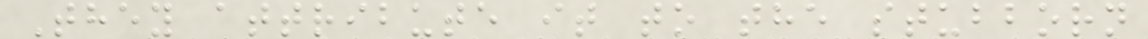They attribute it to the stubborn
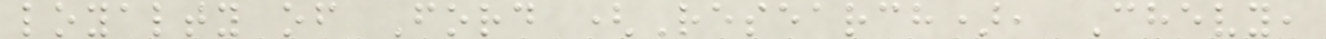loyalty of Ford (Research), Chevy,
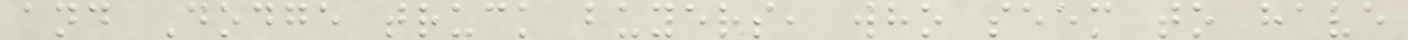and Dodge truck buyers, who seem to have
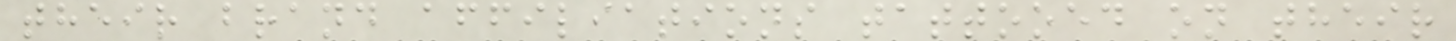their brand affiliations tattooed on their
